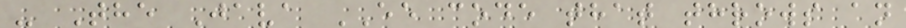- The Java EE code that throws an
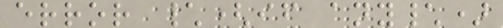error \(if any\)
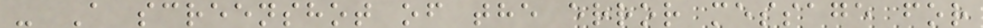- A screenshot of the error message for
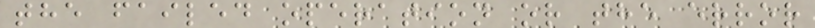the failed operation or the error
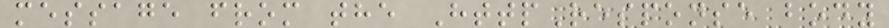message from the HttpResponse body
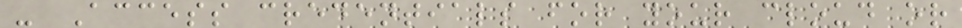- Access credentials for your cloud or
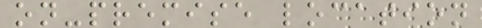on-premise location
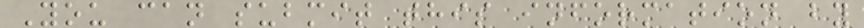You can submit this information by
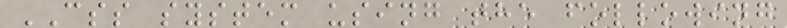CSS system using the following
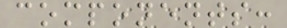components:
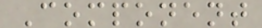Component
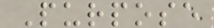Purpose
